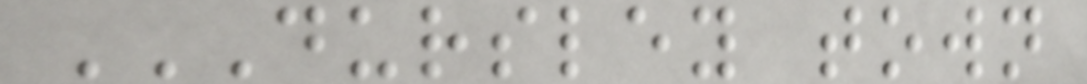DURSLEY TOWN
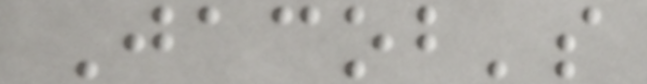Jacob's
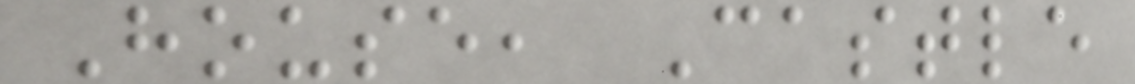House, Castle
